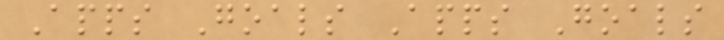Apps Goals Apps Goals
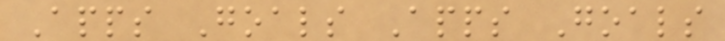Apps Goals Apps Goals
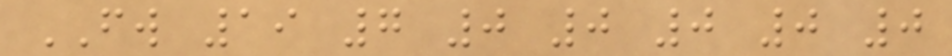FW 19 7 0 0 0 0 0
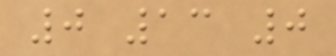0 13 0
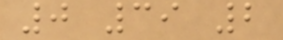0 39 2
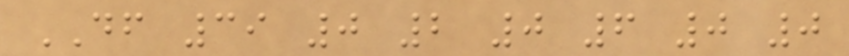DF 39 0 2 0 6 0 0
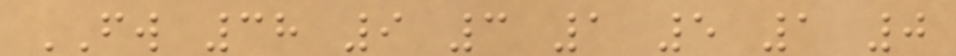FW 38 9 3 1 5 1 0
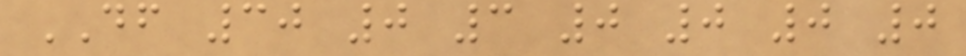DF 30 0 3 0 0 0 0
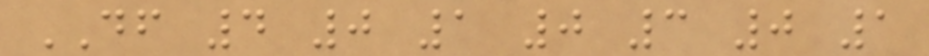DF 4 0 1 0 3 0 1
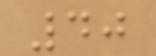40
